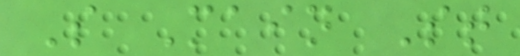S Main St
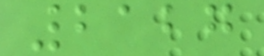2127
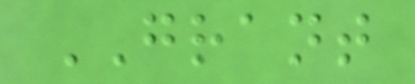GRANT
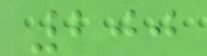200
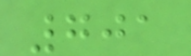701
